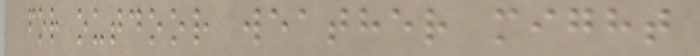for outdoor weather might
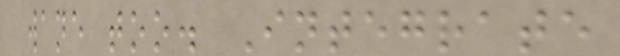wane too. Integrate
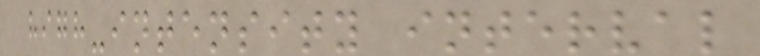high-intensity interval
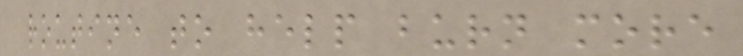routine to help burn more
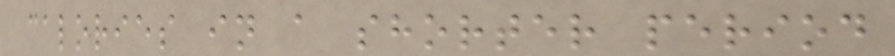calories in a shorter period
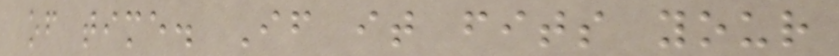of time. If it fits your
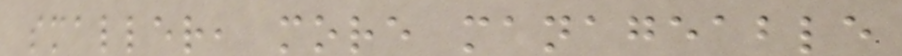smaller, more manageable
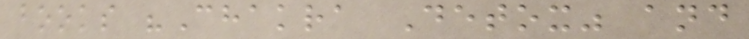books "Chakra Detox" and
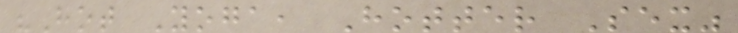"Hot Yoga, Hotter Sex"
